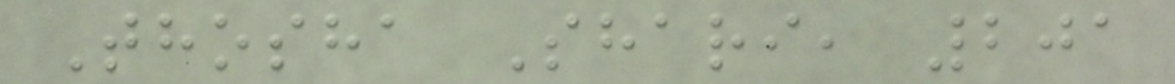Thosha Shari, 201
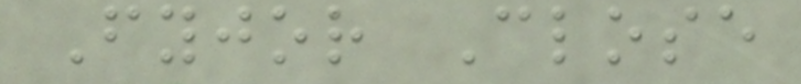Fyjor Close
